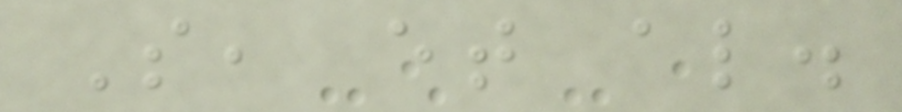S, et al.
